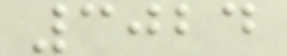3024
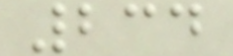234
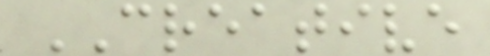CREATIVE
